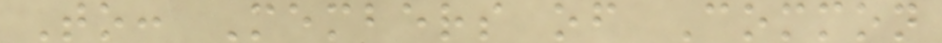To: Members of Common
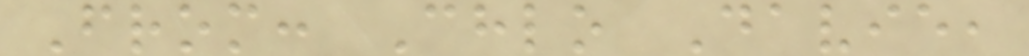From: Chlo Davie,
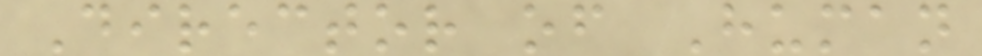Director of Human
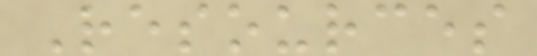Resources
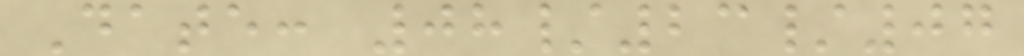Date: 08/23/07
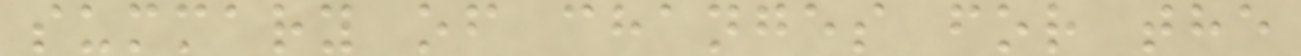summary of changes for the
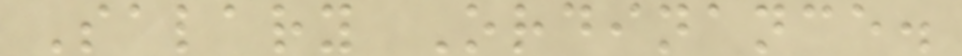Salary Ordinance.
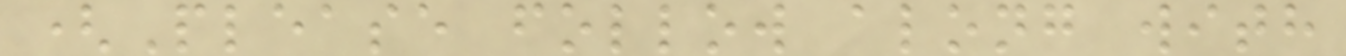(Please follow along with
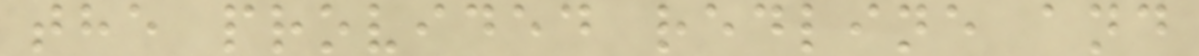the provided redline and
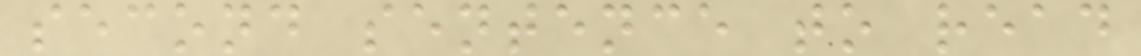second sentence to read
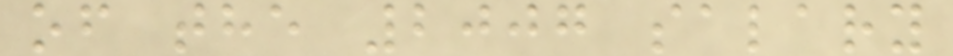of the 2007 salary
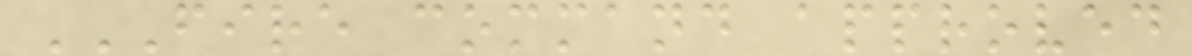FIRE COMMAND APPROVED
